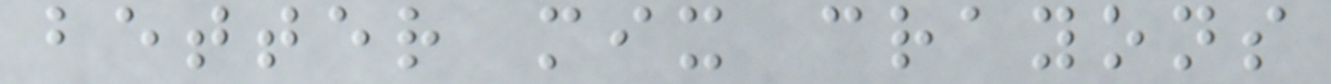better mix crayons
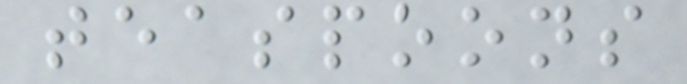teaspoons
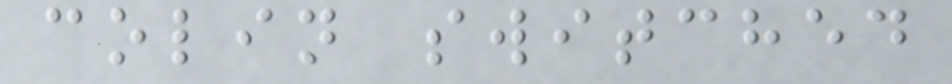colin switched
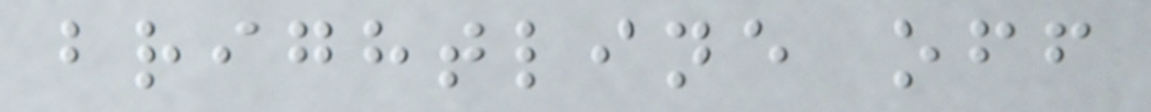brightline off
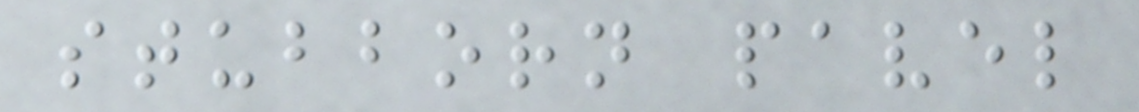stubborn pavel
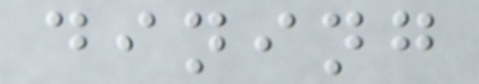dining
